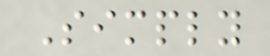Simply
